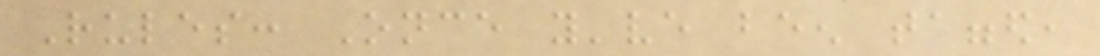Rules: Once you've been tagged,
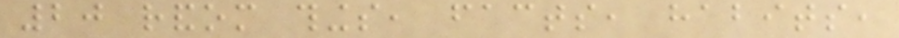20 random things, facts, habits,
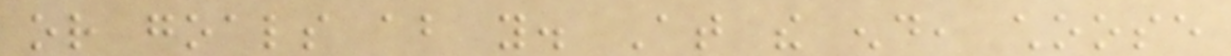or goals about you. At the end, choose
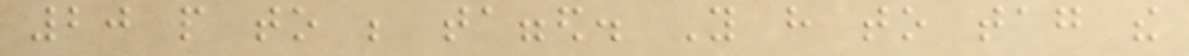20 people to be tagged. You have to tag the
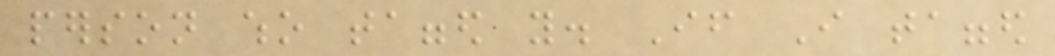person who tagged you. If I tagged
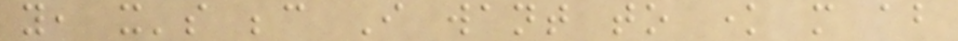you, it's because I want to know more about
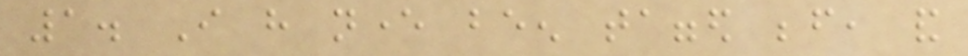1. I have never been tagged before, and
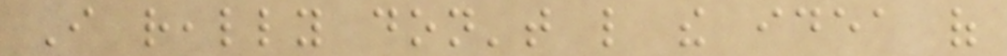I really don't like the idea of
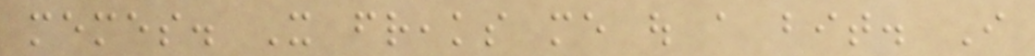memes. It freaks me out a bit. I
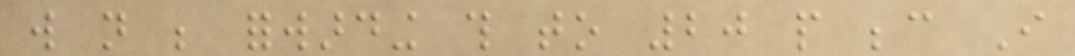will not be forwarding this to 20 people because I
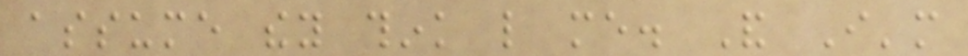assume they think like me. And I'm
